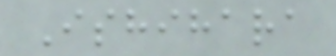Ishihara
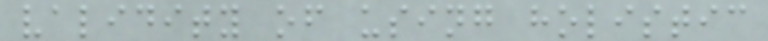validity of using holistic
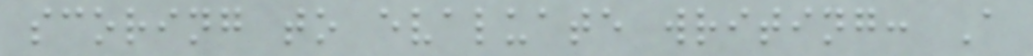scoring to evaluate writing: A
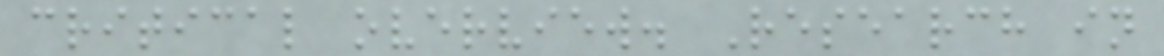critical overview. Research in
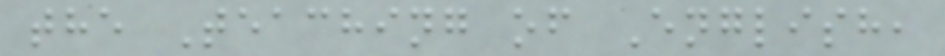the Teaching of English,
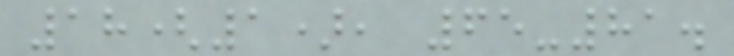18(1), 65-81.
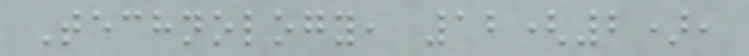Technology, 12(2),
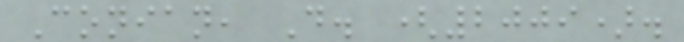Conian, D. (2009).
